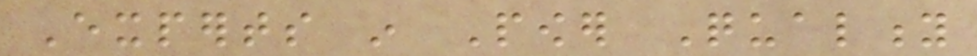Experts in Power Quality
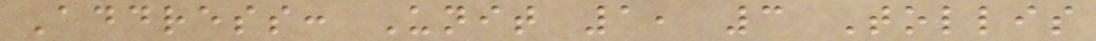Address: Unit 1, 3 Tollis
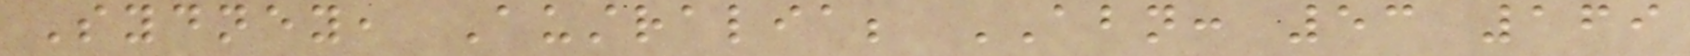Sydney, Australia; ABN: 53 169
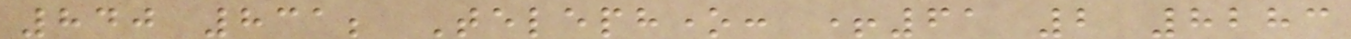840 831; Telephone: +61 2 8283
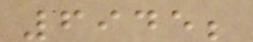6945;
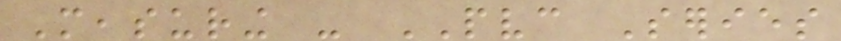Measuring - PVC Series
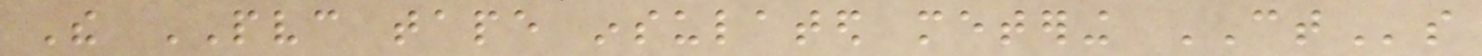The PVC tape insulated metering CTs
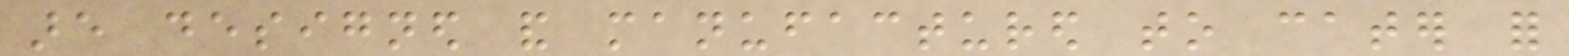are designed and manufactured to cater for
